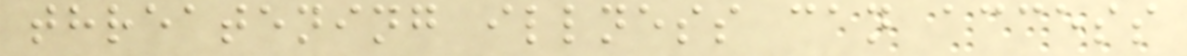threatening illness can access
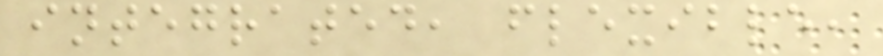integrated, flexible,
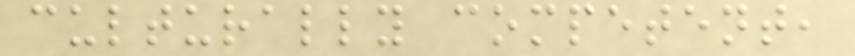culturally competent,
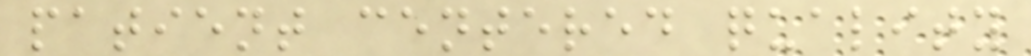patient centered quality
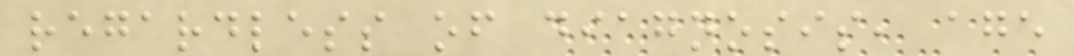regardless of diagnosis, age
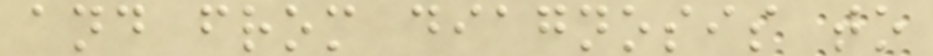and from diagnosis to
